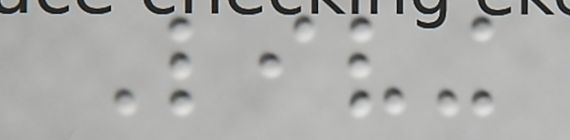Living
